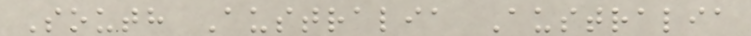South Australia Australia
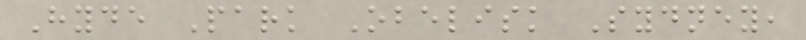Hyde Park Obelisk Sydney,
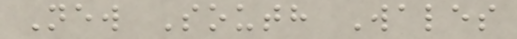New South Wales
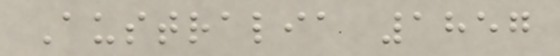Australia 1857
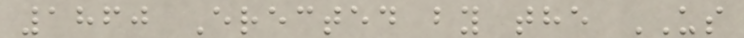1860 Erected by the US
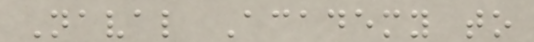Naval Academy to
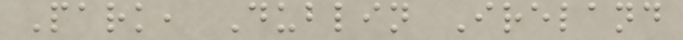Park, Dublin Ireland
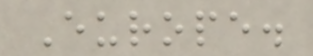Europe.
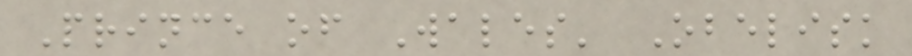Prince of Wales' Obelisk
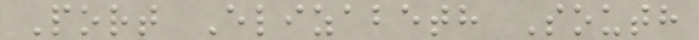Port Elizabeth South
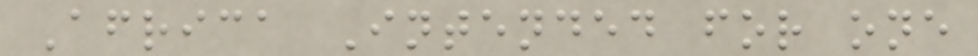Africa Intended for one
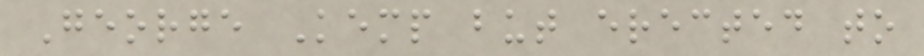George Kemp but erected to
